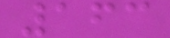163
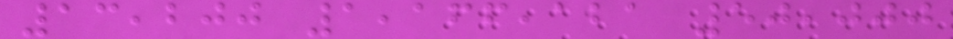13,200 1,166,121 50,000
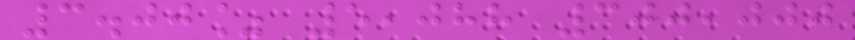3.00% 5,088 300,000
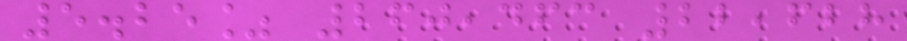5.25% 260,463 22,628
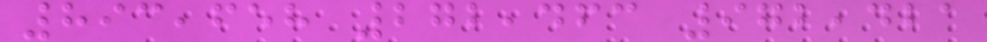893,658 272,463 972,421
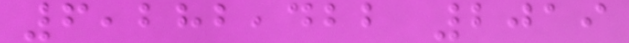6,282,422 2019
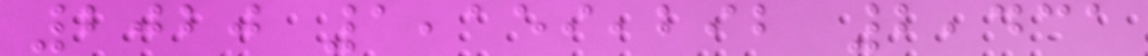2020 1,159,292 2,431
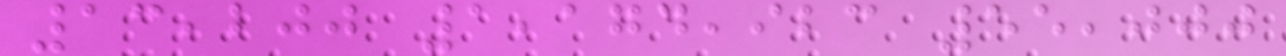13,200 1,174,923 55,000
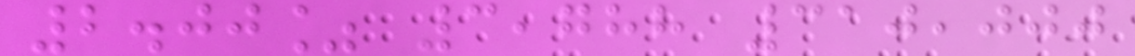2.00% 3,788 310,000
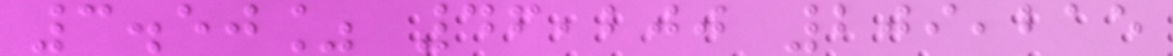3.50% 46,200 209,215
